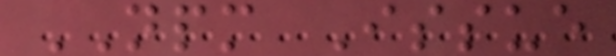NPM Issue
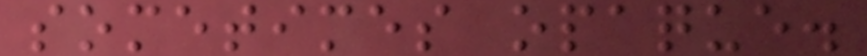sometimes opaque.
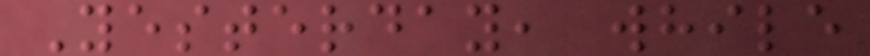Yesterday, while
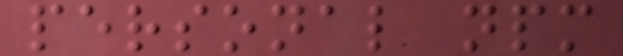personal npm
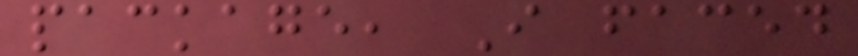package, I faced
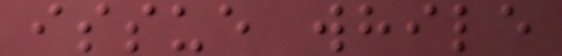issue while
